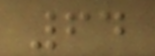64
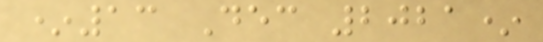*13 Dec 2021*
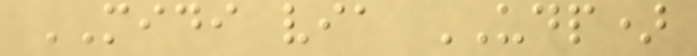MIDI via UDP)
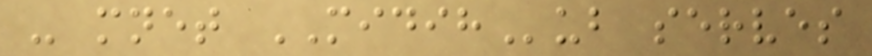- mnet MIDIHub serves
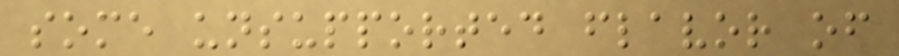some unsupported flavor of
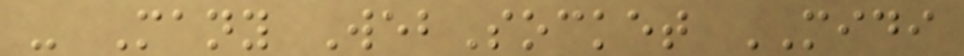- Many WebSocket MIDI
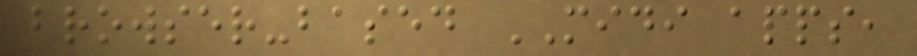browser-based MIDI apps,
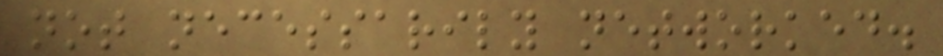not necessarily networked.
